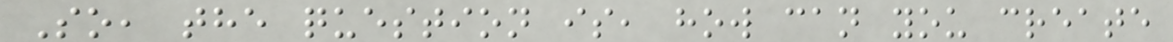So, the question is, how can you create
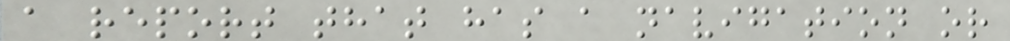a report that has a navigation or
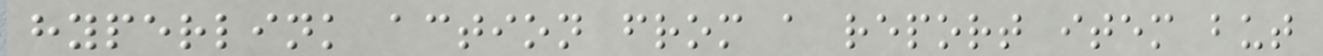hyperlink action from a report item but
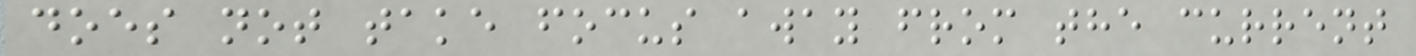does not take focus away from the current
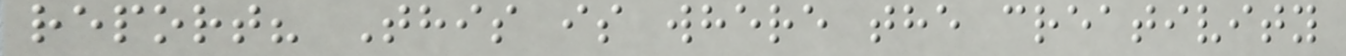report? This is where the creativity
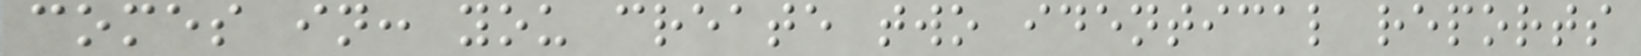comes in: you create two identical reports
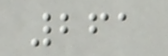261
